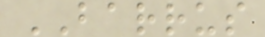BARRUS
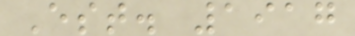Est. 1917
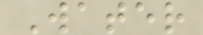Water
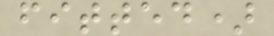fitted)
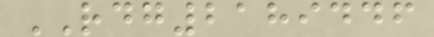RDG2189446
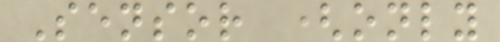Sensor (only
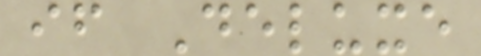if Deluxe
